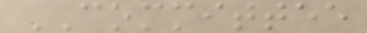COMMITTEE
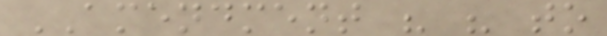AMENDMENT " " to
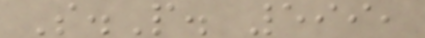S.P. 599,
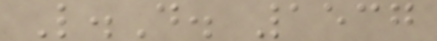L.D. 1537
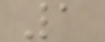1
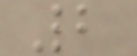2
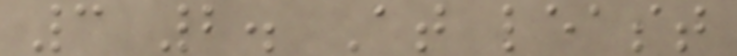3 2. At least
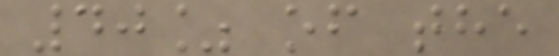40% of the
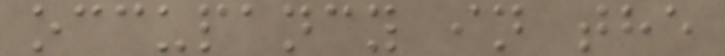occupancy in the
